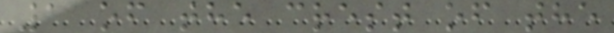1 of the crest of the
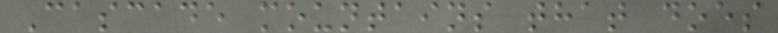Cascade mountains that does
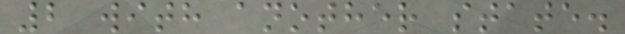2 with another state.
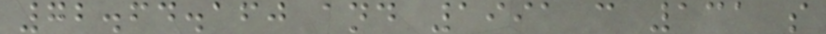72.64.160 and 1991 c 131 s
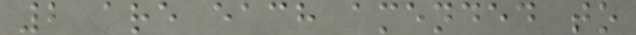2 are each amended to
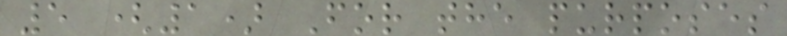5 (1) For the purposes
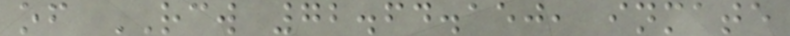of RCW 72.64.150, inmate
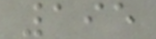195
